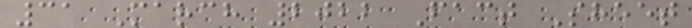31 March 2022 Fact Sheet
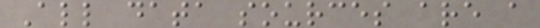All data sources are a
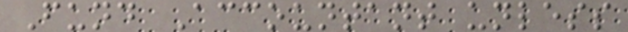Fund Accountant unless
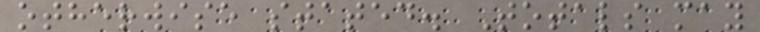otherwise stated. Totals may
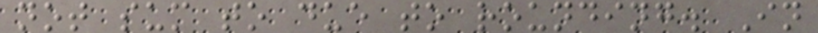not sum to due to rounding. In
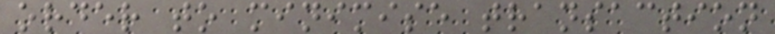order to minimise transaction
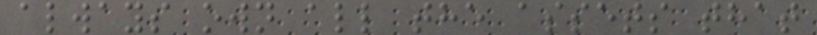always own all the assets that
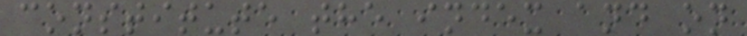constitute the index and on
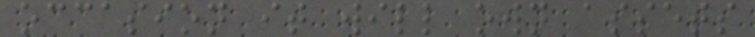occasion it will own assets
